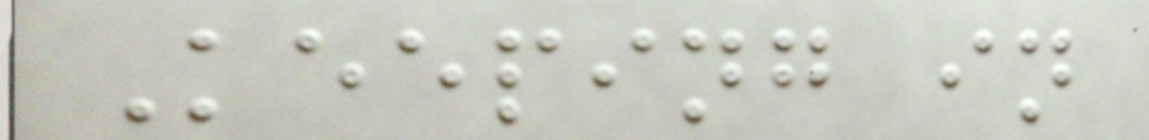Keeping in
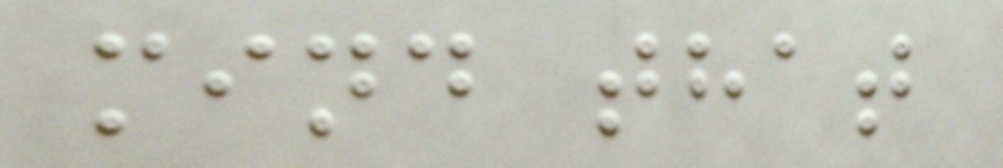mind that
